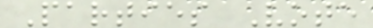Parties Vote
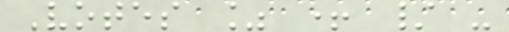Votes % + / -
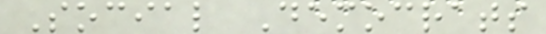Social Democrats
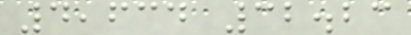4,634 32.23
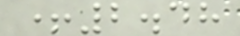+2.48
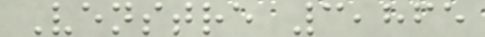Venstre 3,865
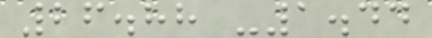26.88 -1.44
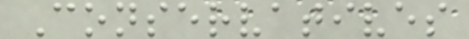Conservatives
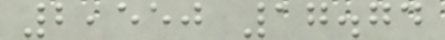2,550 17.74
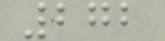272
